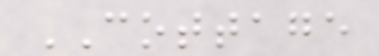COTTAGE
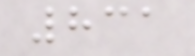831
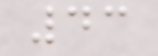43
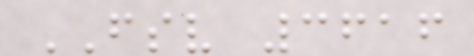FSV 3616
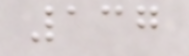137
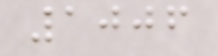1006
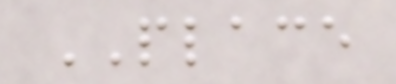PLACE
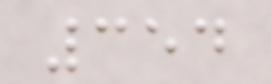354
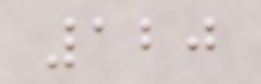120
